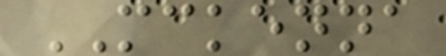MCKENNA
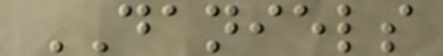DANIELS
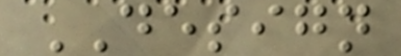DESIGN
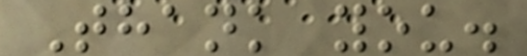Thank you.
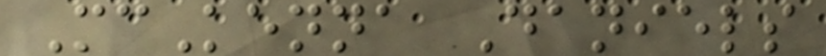McKenna Daniels
